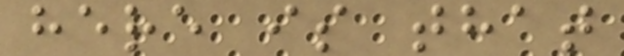here is that
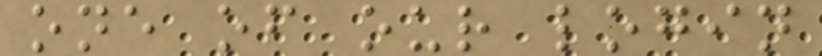one of our login
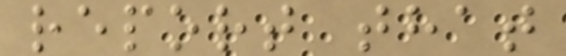report that
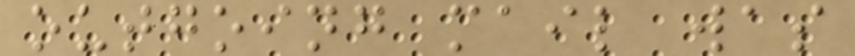outgoing mail was
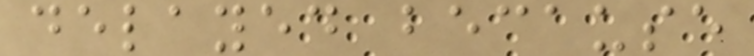delayed because
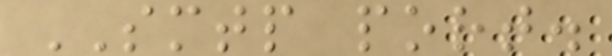SMTP port.
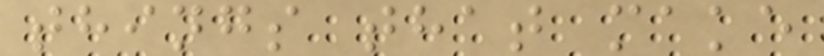things that make
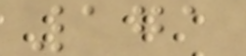171
